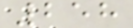258
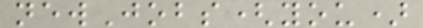newJobs(you)
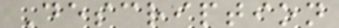Description
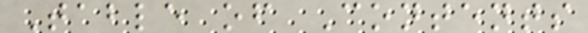Table of Contents
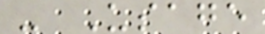- Usage
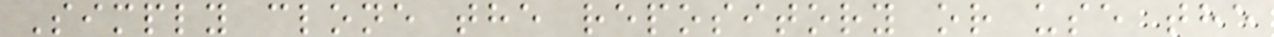Simply clone the repository or use the
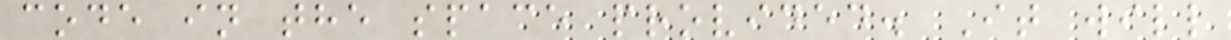code in the space provided. It will
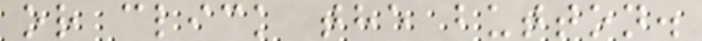or click the button.
